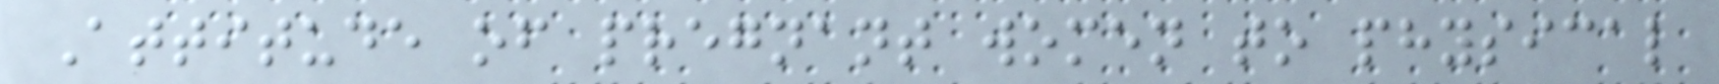Attitude of pregnant women to physical
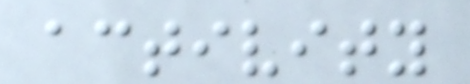activity
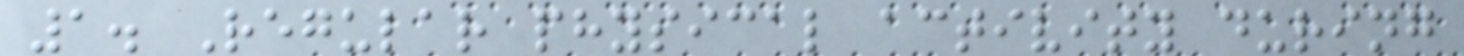1. Regular physical activity during
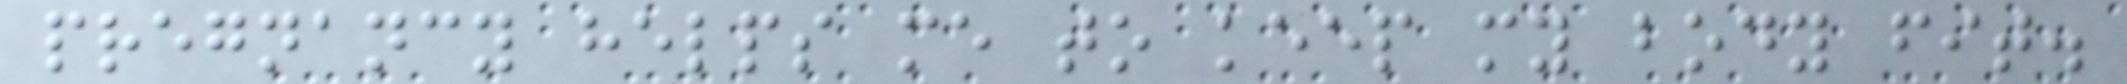pregnancy helps me to keep my body fit.
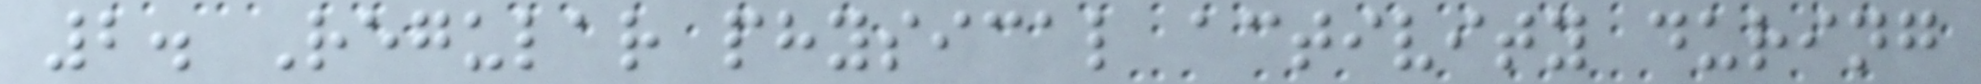2. Regular physical activity during
